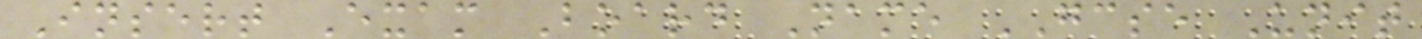Insert Exam Board Name GCSE Unit
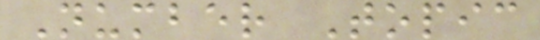Number Topic
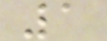1
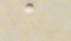a
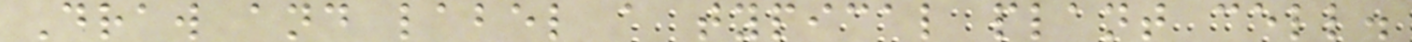Draw and label a typical plant cell.
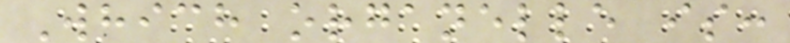Which organelle is:
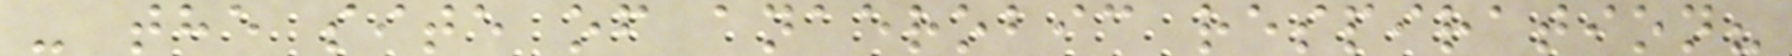- the site of anaerobic respiration?
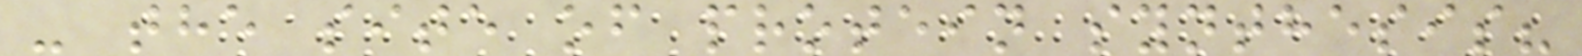- the site of protein synthesis?
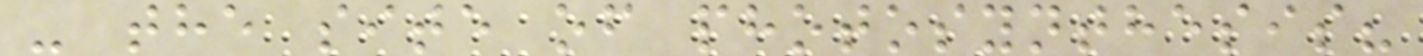- the site of photosynthesis?
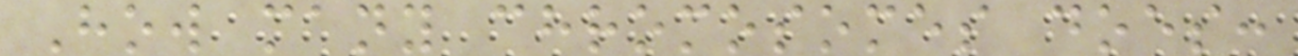How many chromosomes does:
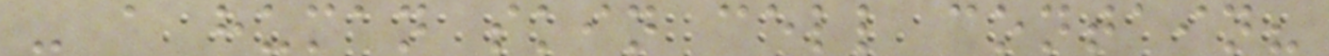- a human skin cell contain?
